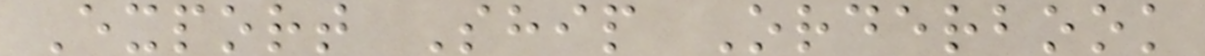Export Ship Orderbook
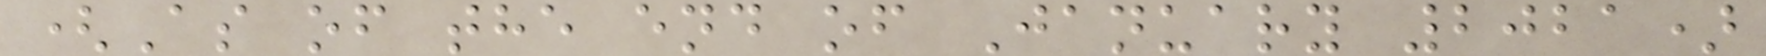(As of the end of January 2021)
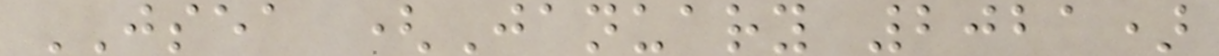JSEA (January 2021)
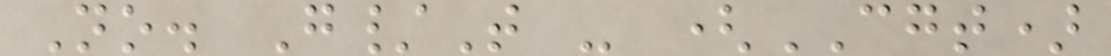No. G/T - (CGT)
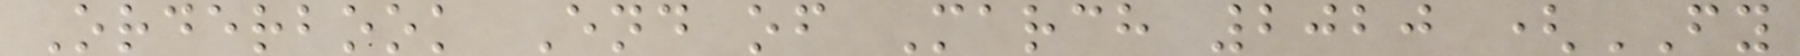Orderbook End of March 2020 (FY
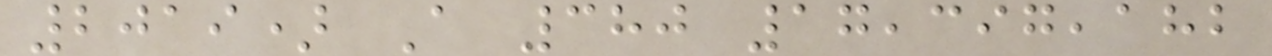2019) A 380 17,397,182
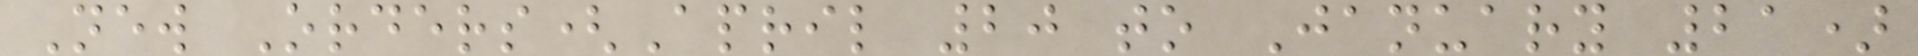New Orders(April 20 to January 21)
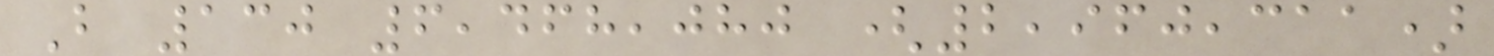B 130 6,468,080 (2,960,311)
